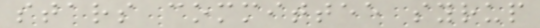stars committee syrup
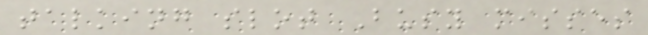talking slot Busy misses
